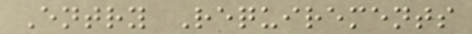Entry Requirements
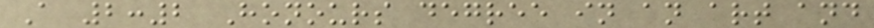A 2:2 Honours degree in an art and
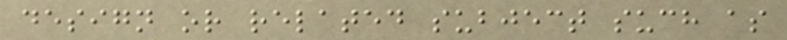design or related subject such as
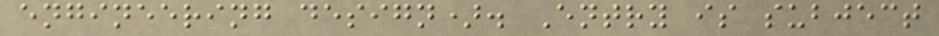engineering design). Entry is subject
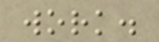work.
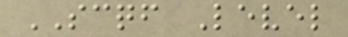SCQF Level
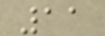11
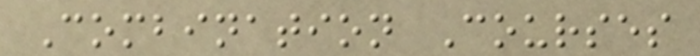Combination Courses
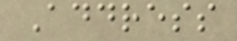Address
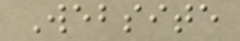Website
